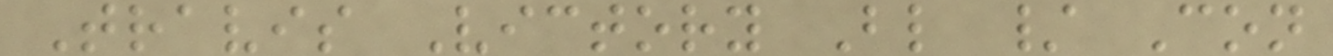Travis Victory Bl / Con
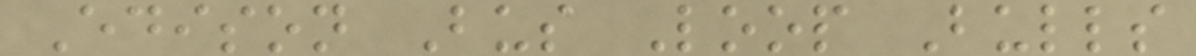Edison Bus Loop Bulls
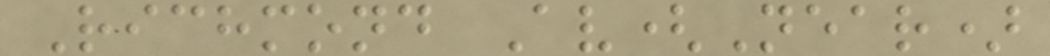Richmond Av(Near)
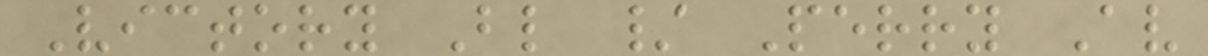Victory Bl / Perry Av
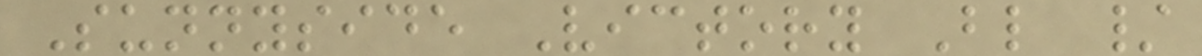Sunnyside Victory Bl /
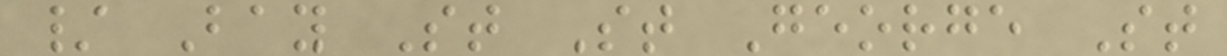/ Bay St St George St
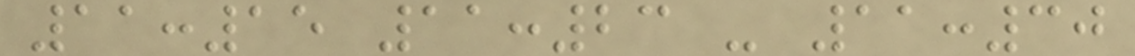11:15 11:23 - 11:30
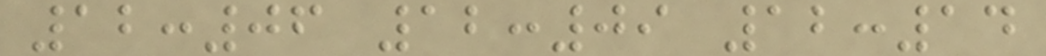12:06 12:09 12:14
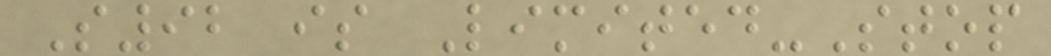S92 is Limited-Stop
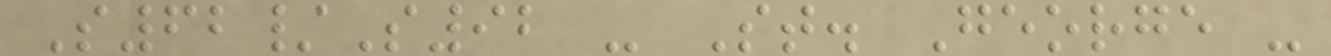S62/S92 - St. George -
